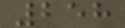258
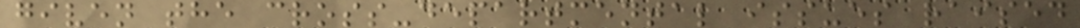given the cross-departmental issues raised
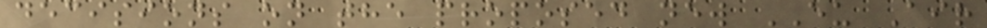decisions on the proposed new EU Air
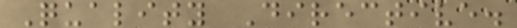Quality Directive.
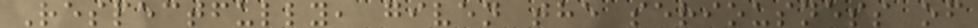Respectfully, given the seriousness of
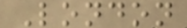London
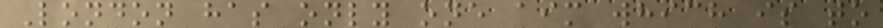London has only one aim which is to
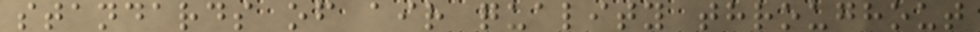standards of air quality throughout
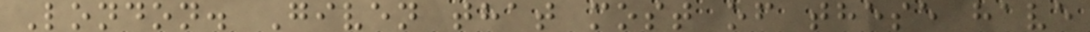London. Given that most of these have
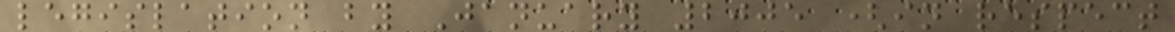legislation by January 2005 (in respect
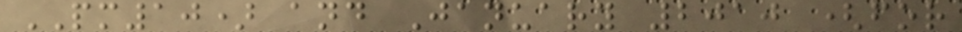PM10) and January 2010 (for
